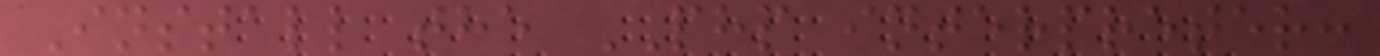Install the PHP interpreter:
